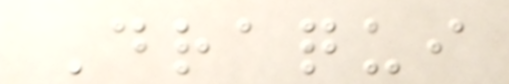Draqui
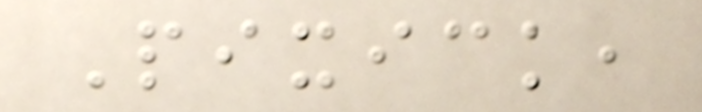Pixick,
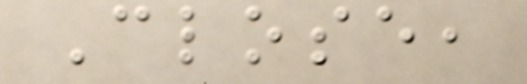Close,
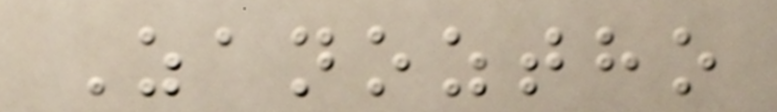Zanoztho
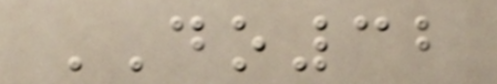DO32
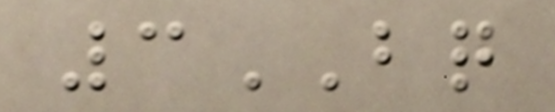3BQ
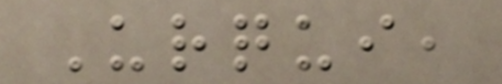Urqui,
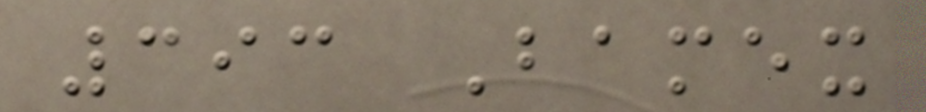393 Bamex
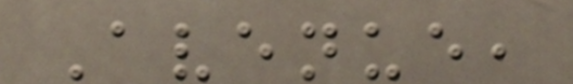Avenue,
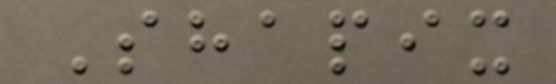Shapix
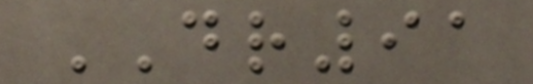DR91
